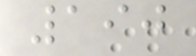190
